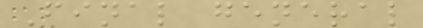Final general
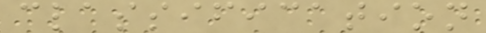classification
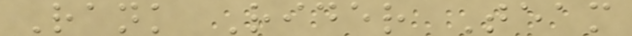Rank Rider Team
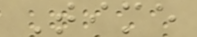Time
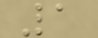1
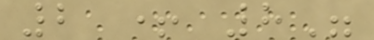2 + 8"
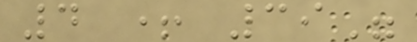4 + 39"
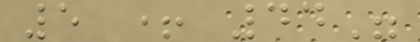5 + 44"
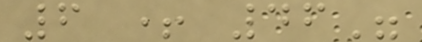6 + 46"
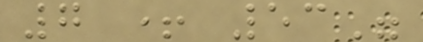7 + 53"
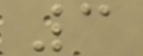3
